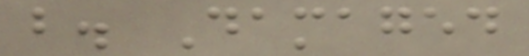b. Damaged
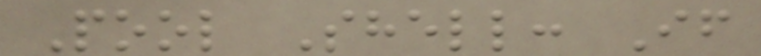Pool Shell: If
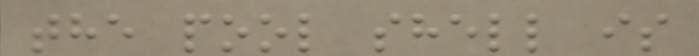the pool shell is
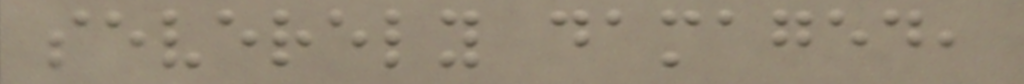severely damaged,
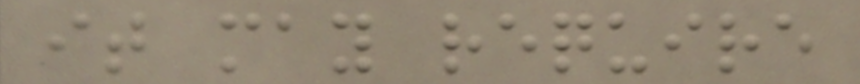it may require
